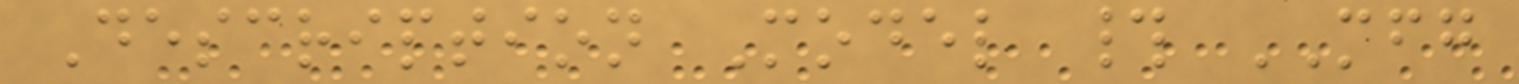Description Model # MFG
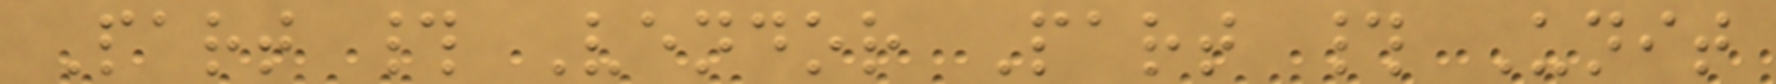Part # Vendor Part # Unit
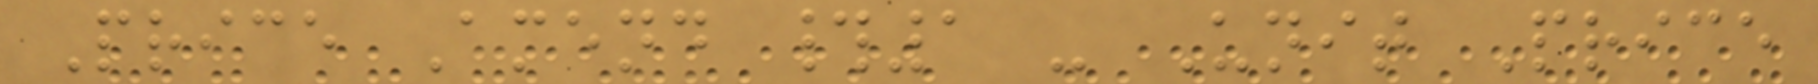Price Amend #1 - Unit Price
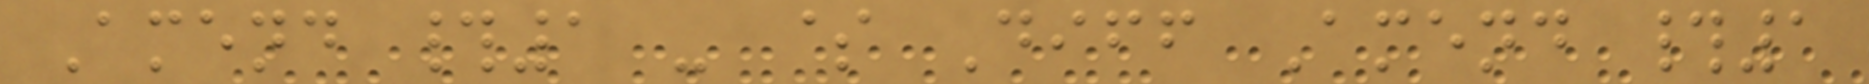Amend #1 - $ Diff Amend #1
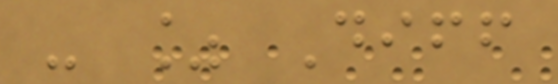- % Diff
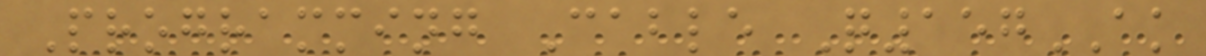Programming Cable Q157AK
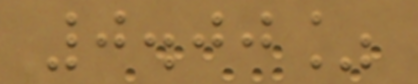0.00%
